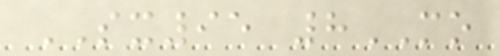SX95 8MO
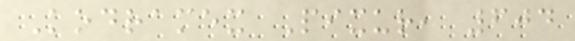Kodramex Pixur, 604
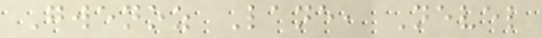Gwenoz Lane, Nevel
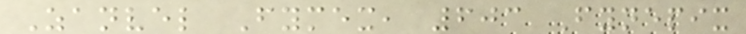Zanvel Fymex, 603 Fynepix
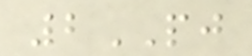2PJ
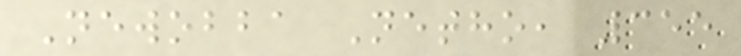Newobba Netho, 355
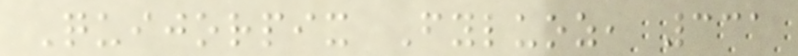Quijorpix Fyluoz, 331
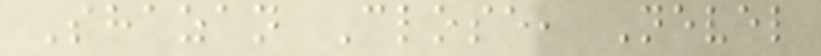Shazan Close, Nevel
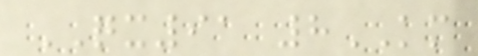QX91 8KM
